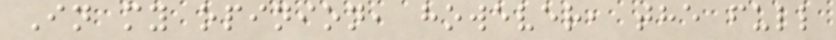In my opinion, however, the full
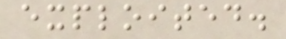exploited.
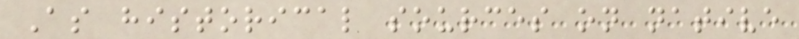As historical sources on native
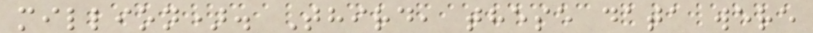million). Third, these data were
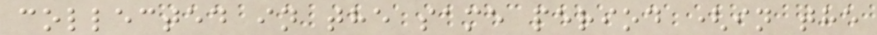collected in the same period (in the
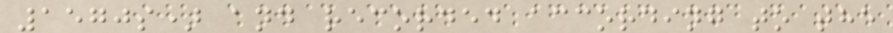1570s) and recorded according to the
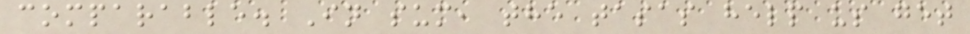comparable. In sum, the tasas help us get
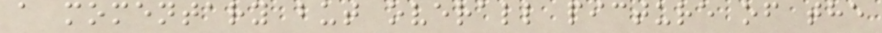a momentary but overall picture of the
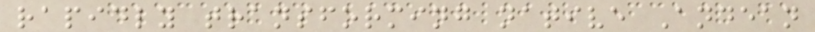rapidly transforming native Andean
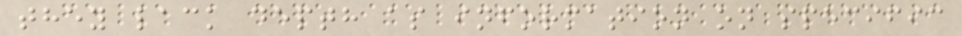they lack depth as information on specific
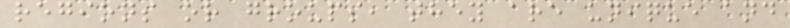regions or groups, they are unique and
